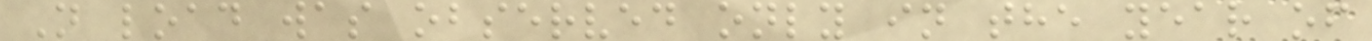N load was observed only in the year of
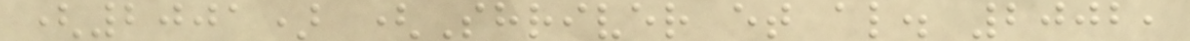(2001) (Shriver et al. 2002,
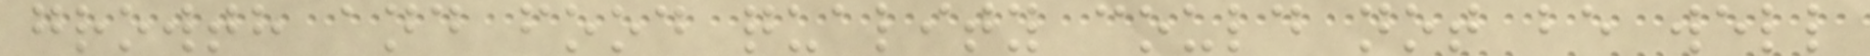growth and food quality could not be well
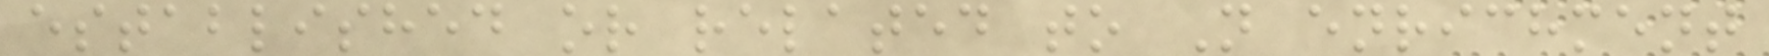established or related to N enrichment
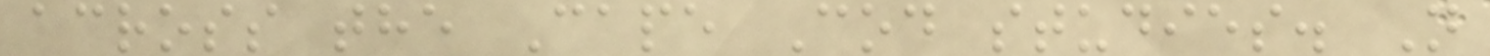across the Cape Cod studies. N
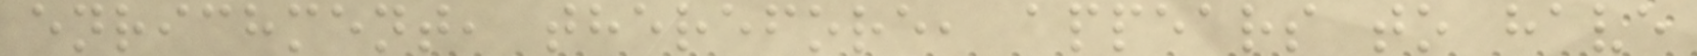enrichment, therefore, appears to have
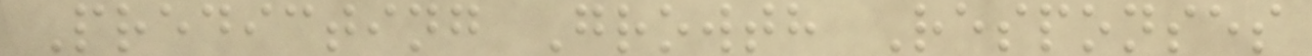Predicting Growth Responses
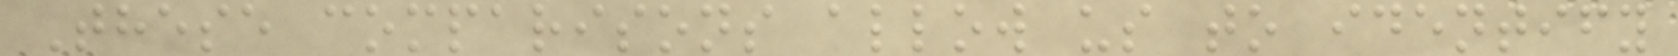These comparisons allow us to identify
